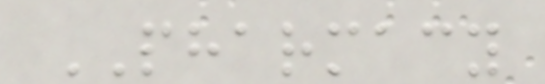PHARMACY
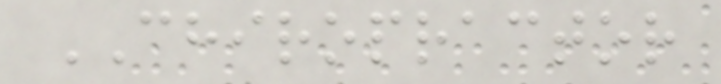CHIROPRACTOR
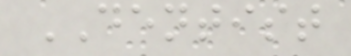DENTIST
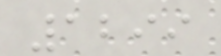1299
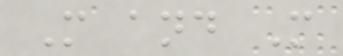M and M
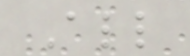All
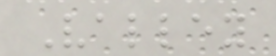Valley
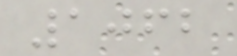1062
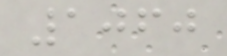1060
